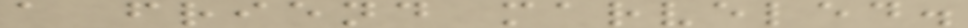a friend marveled.
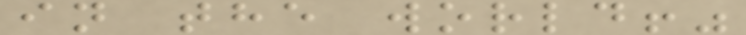in the world!"
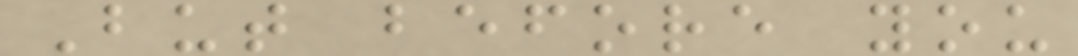But before you
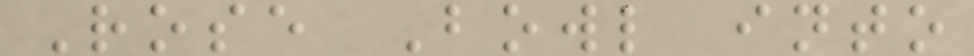Rose Bowl into
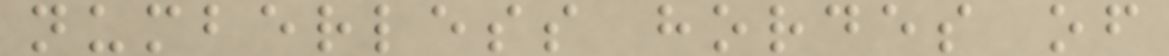numberless hordes of
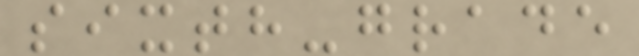sixth-grade
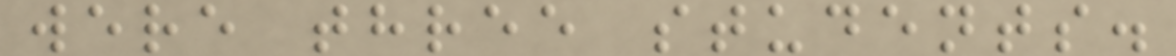were three students.
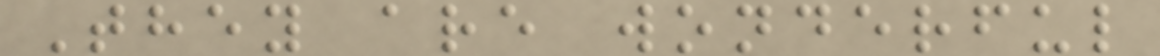They are wonderful
